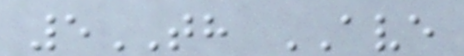5TH AVE
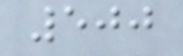500
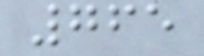765
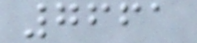7661
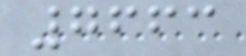7663
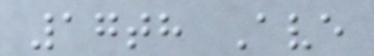17th Ave
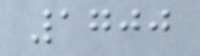1700
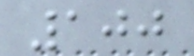100
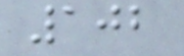102
